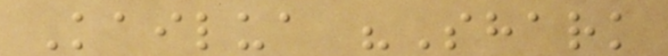Kailua "Shark
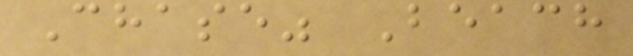Chase" Beach
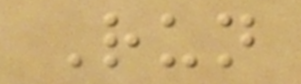Run
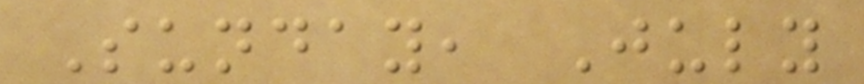Sunday, July
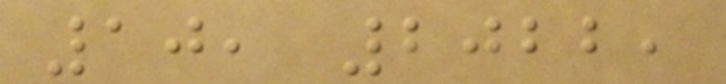10, 2022,
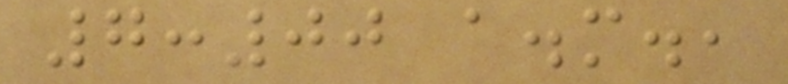7:00 a.m.,
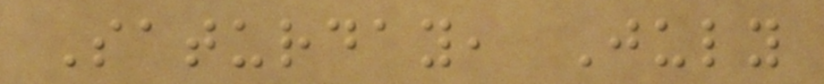Saturday, July
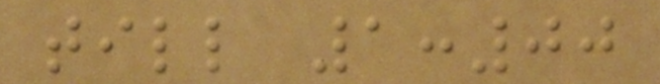till 1:00
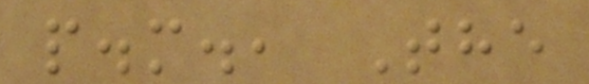p.m., The
